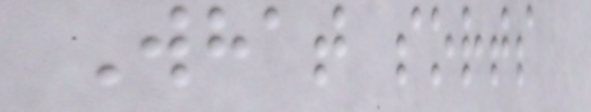What sorts
